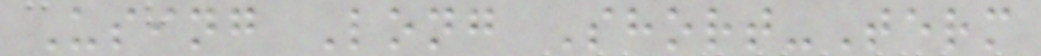Using Long Short-Term
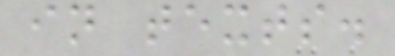in texts.
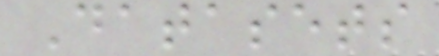Datasets
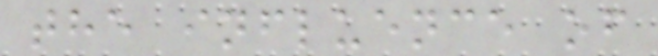the influence of
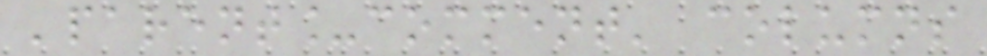'parent_comment' columns
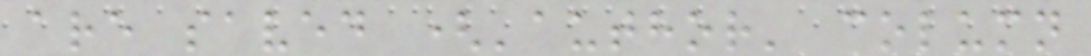are saved ('author' column
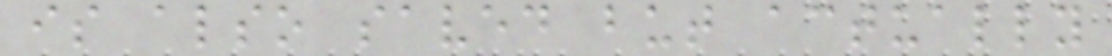is also saved but actually
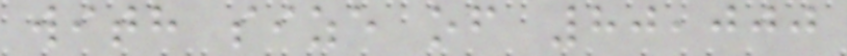with size of 80,000
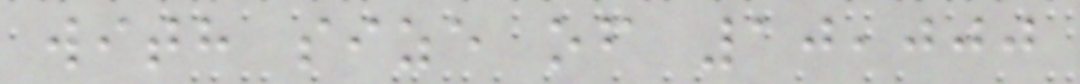with size of 10,000
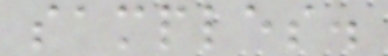samples.
